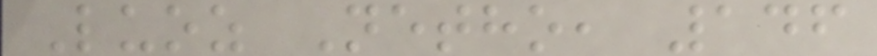Luoz Netho, 146
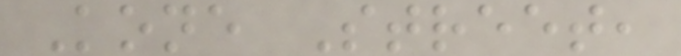Kone Street,
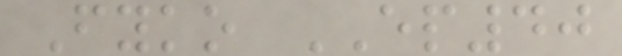Fyko EP40
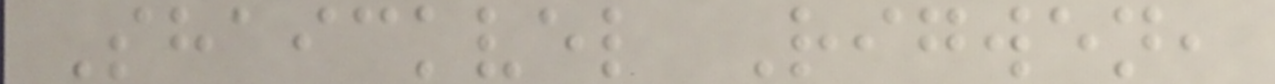Shaickvel Rigwen,
